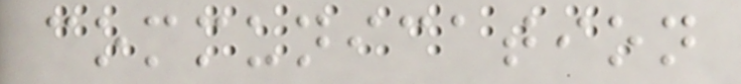communication
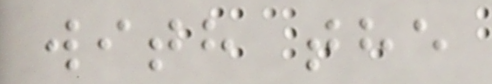with the
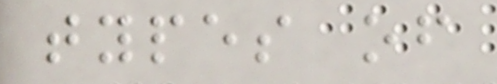types of
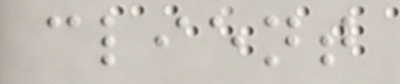client
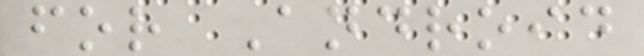for Android
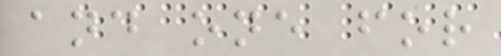and one for
